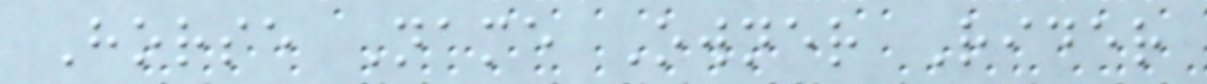Horse Name Owner Rider
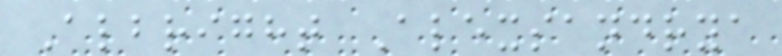Albright Alexsandrya
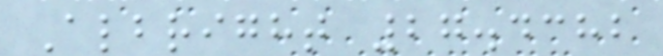Albright 27.4382
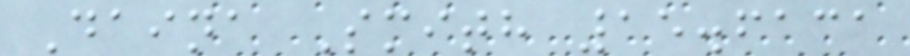Daina Smith 15.6131
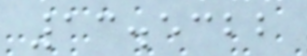13.5322
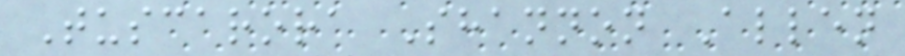Tuscarora Shannon Allen
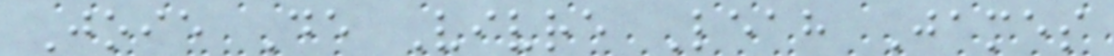Joie De Vivre Leah James
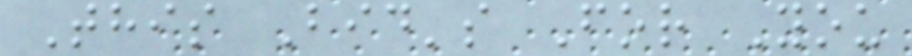This Bid's For You
